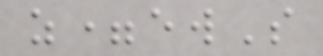z=ewS
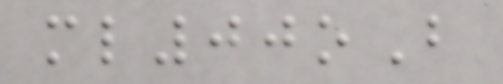ml00oB
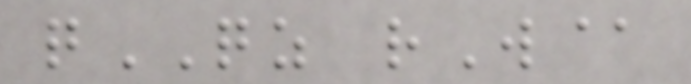qQZ rW@
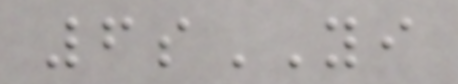6sYI
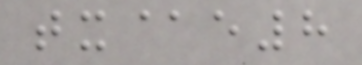tx@e8
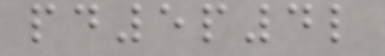pd5p4l
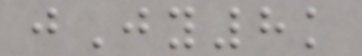jJy8k
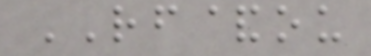RF&ou
